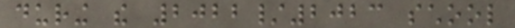during the 2022/2023 school
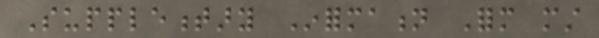Supplementary Information Form must
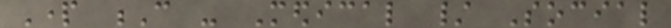Part C - Medical / Social
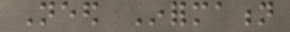Need Information
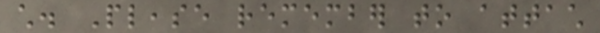child. Please remember to attach
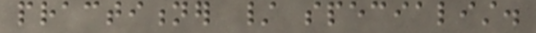practitioner / specialist.
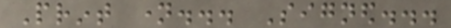Print name... Signed...
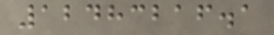12483216.1
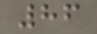86
